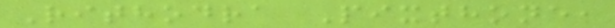Rithodra Pixthone,
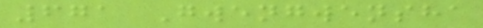671 Gwengwensha
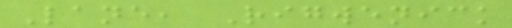Lane, Rigwenick
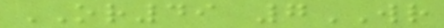OR49 7WR
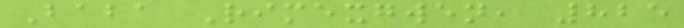Baba Rimexgwen, 825
